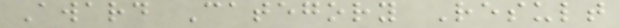Award Category Result
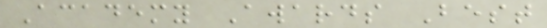Academy Awards Best
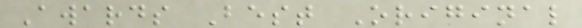Awards Best Original
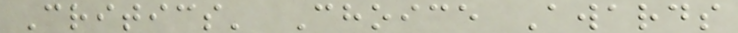Critics' Choice Awards
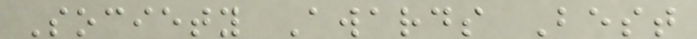Society Awards Best
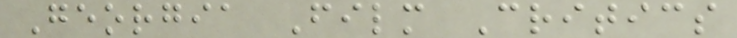Georgia Film Critics
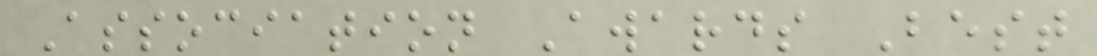Association Awards Best
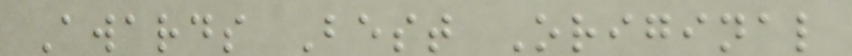Awards Best Original
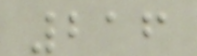216
